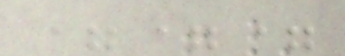===
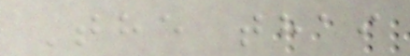The thai
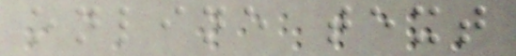online text
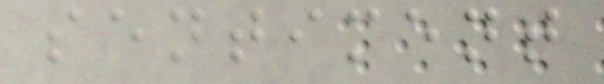sentiment
